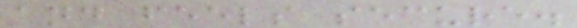and feels secure.
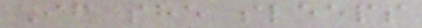If she sleeps
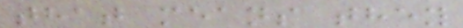that means they
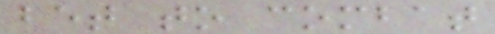bet to combat
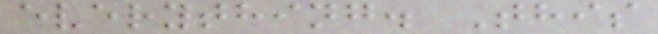everything. This
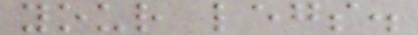your legs.
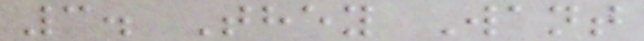3. They Want
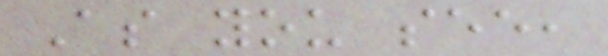As you see,
